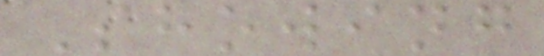Showing
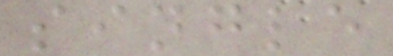single
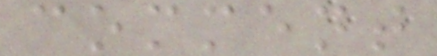comment
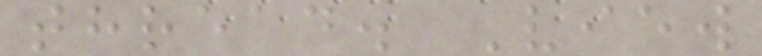thread. View
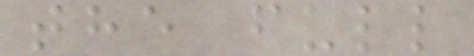the full
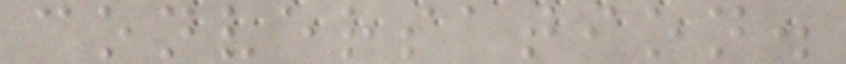conversation.
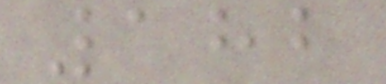182
